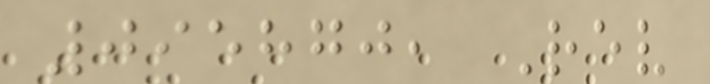095870, Rev
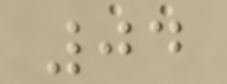04
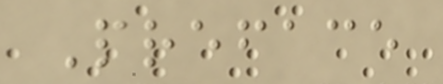Preface
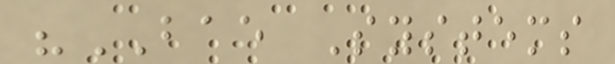"BAE Systems
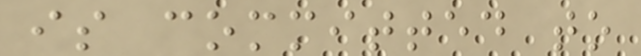is committed to
